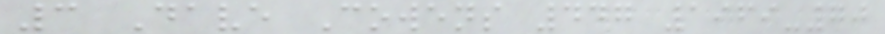3 Dave Cowens 447 1969-70
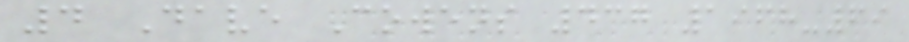4 Dave Cowens 437 1968-69
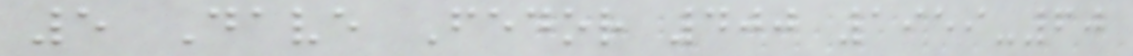5 Dave Fedor 400 1959-60
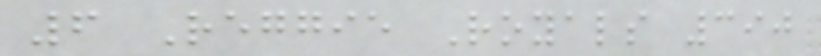6 Reggie Royals 390
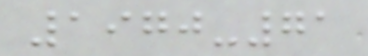1970-71
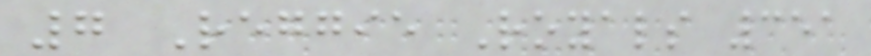7 Reggie Royals 351
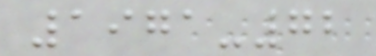1971-72
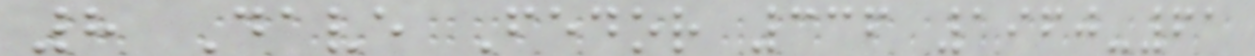8 Dave Fedor 336 1960-61
